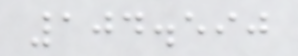104.590
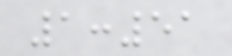1:51
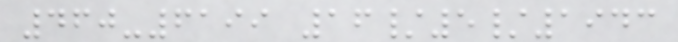460-6199 16/5/1943
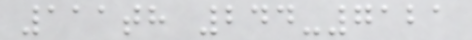111th 244-7121
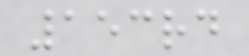153rd
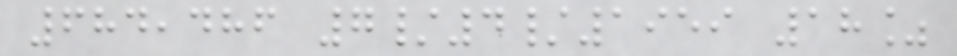684,486 7/4/1959 18%
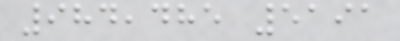984,485 5191
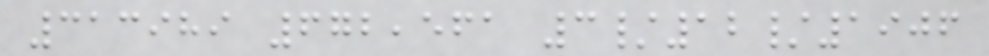313989 672,561 3/12/1906
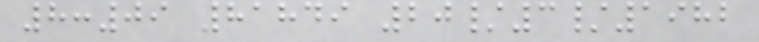8:09 81849 20/3/1982
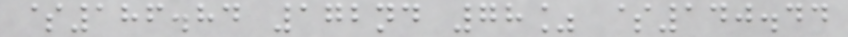$186.84 172nd 78% $140.44
